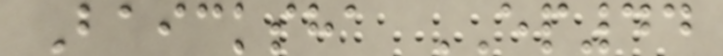Baicksha EP44
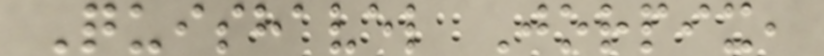Quishavel Jorpix,
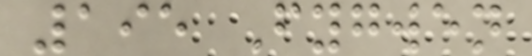195 Fygwen
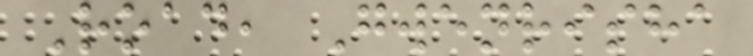Road, Gwenrisha
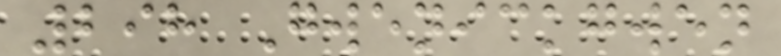298 Gwenickgwen
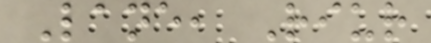Lane, Riur
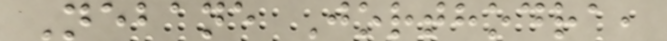Nebane Jorthodra,
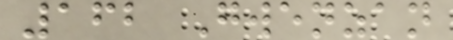162 Gwenzan
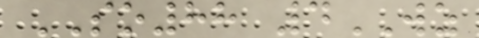SO88 4WZ
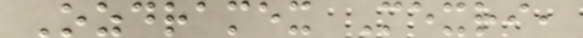Ozdramex Mexri,
